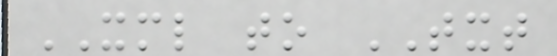XML to TXT
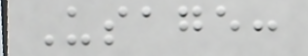Usage:
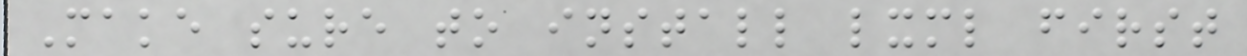Make sure to install lxml first
